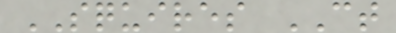SQUIRES CT
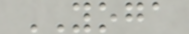YOGA
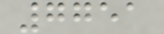7751
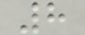8
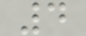4
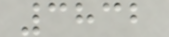3832
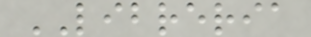LIBRERIA
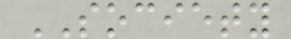SOCIETY
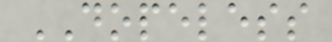DOPELESS
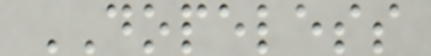DOPELESS
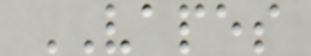VAPES
